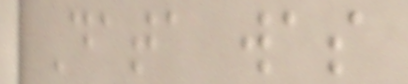Data was
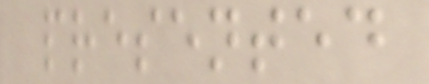presented
